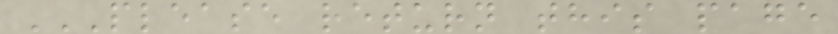PLEASE RETURN THIS PAGE
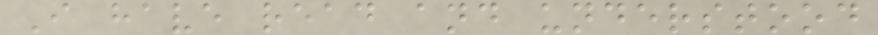I have read and understood
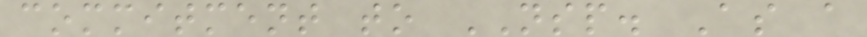commitment to NSP. As a
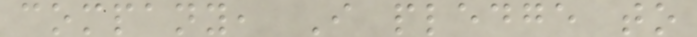company, I pledge to
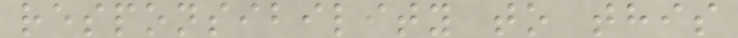responsibility to this
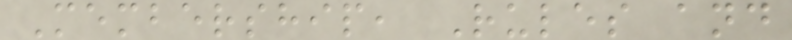Membership, Rules and
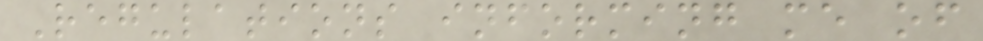Regulations informing me of
